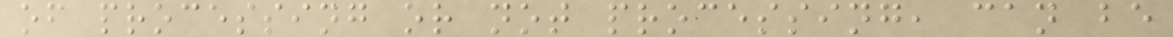of processing or not processing, can be
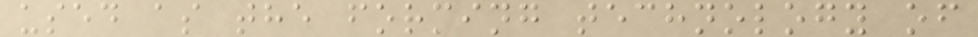used as the forming technology of
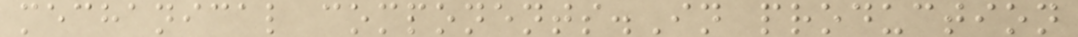mechanical components.In production
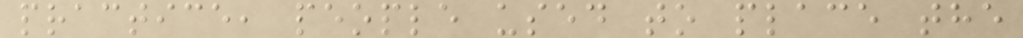practice, people used to place the
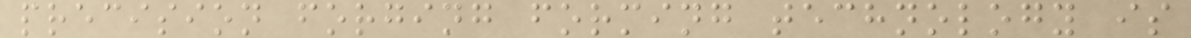precision forging forming technology is
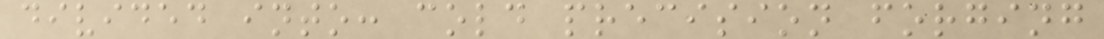divided into: cold precision forging
